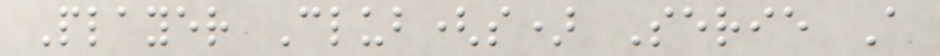Player Club(s) Serie A
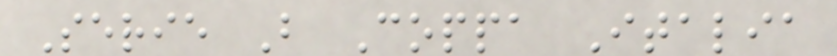Serie B Coppa Italia
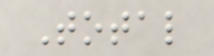Total
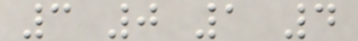3 0 1 4
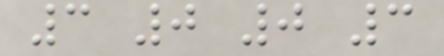3 0 0 3
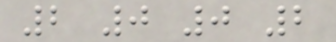2 0 0 2
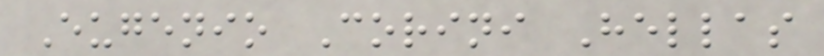Eugenio Corini Hellas
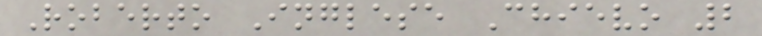Roberto Inglese Chievo 2
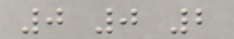0 0 2
